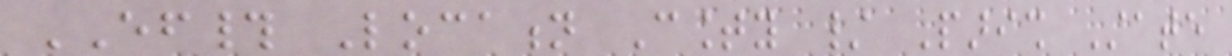EF# Location County / Parish State
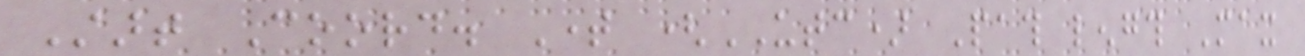Start Coord. Time (UTC) Path length Max
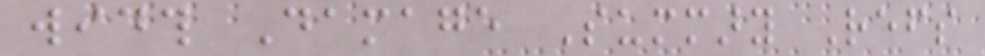width Damage Summary Refs
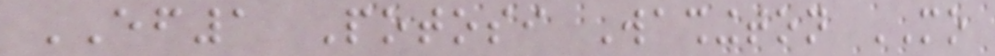EF1 Potosi Washington MO
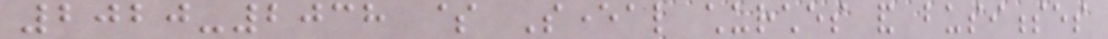2020-2038 $ Several churches and businesses
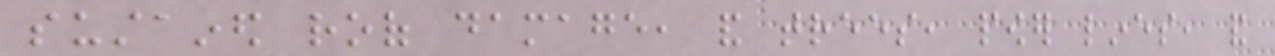sustained roof damage, and trees, power lines, and
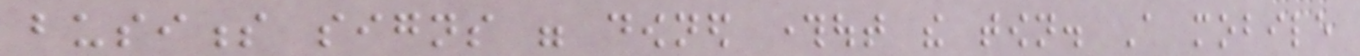business signs were downed throughout the town. A mobile
